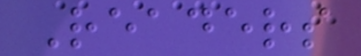Readers
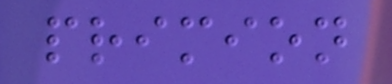primion
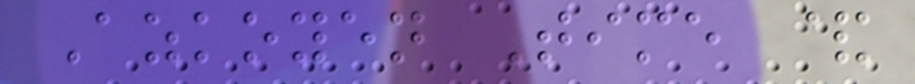Azkoyen Time &
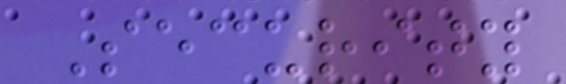Security
